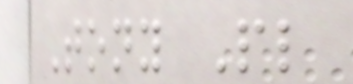Tony Pl
